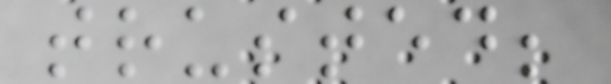trusted;
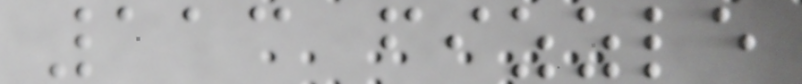113 fizzle
